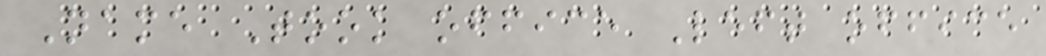Name Took office Left office
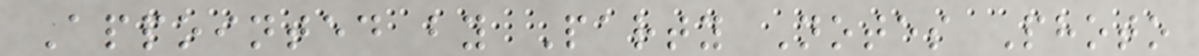Appointed by Party Notes Photo
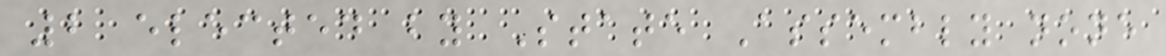2 elected by State Assembly none
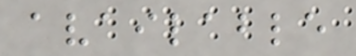available
